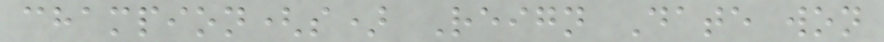champion(s) Reign Date won
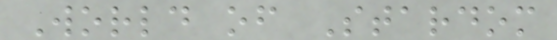World of Stardom
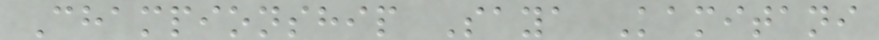Championship Saya Kamitani
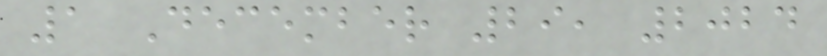1 December 29, 2024
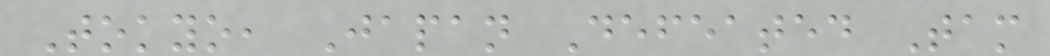Tokyo, Japan Defeated Tam
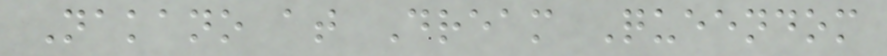Nakano at Dream Queendom
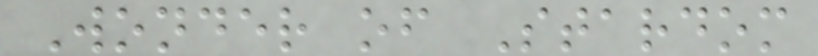Wonder of Stardom
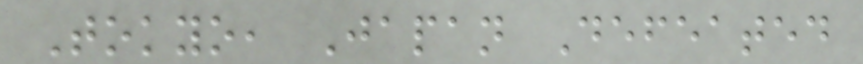Tokyo, Japan Defeated
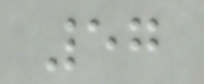57
